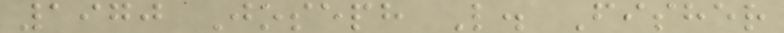1970 Joseph L. Fisher
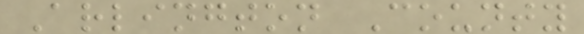Arlington County
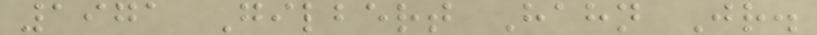1971 Gilbert Hahn Jr.
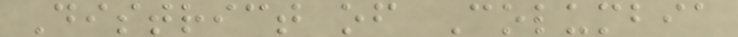District of Columbia
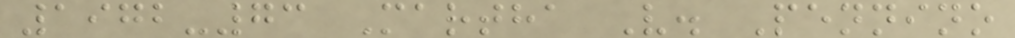1972-73 Martha V. Pennino
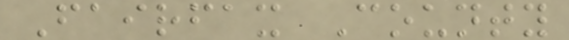Fairfax County
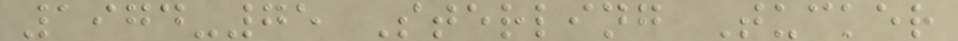1974-75 Sterling Tucker
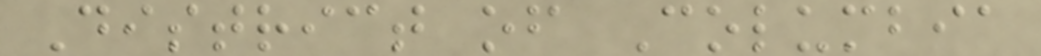District of Columbia
